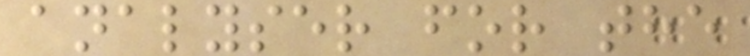analyser for the
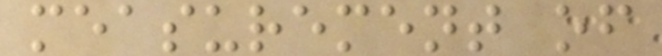measurement of
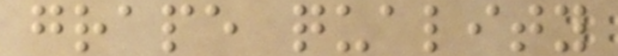grape quality
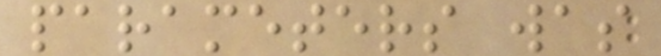parameters was
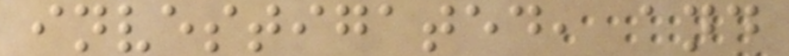investigated, and
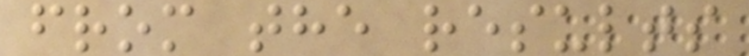from the results
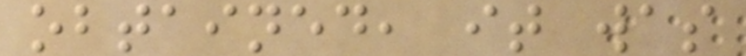obtained, it was
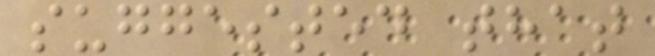suggested that
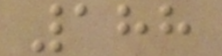188
